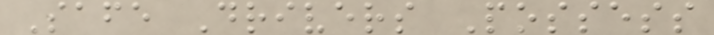Safe Drivers Possess
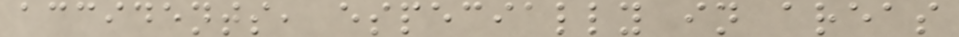accidents, especially in areas
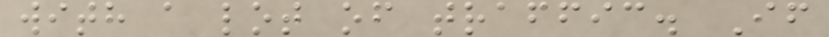with a lot of traffic. If
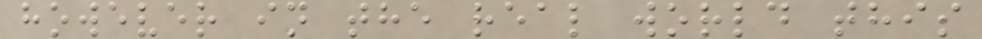however in the real world this
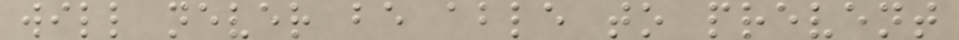will never be able to prevent
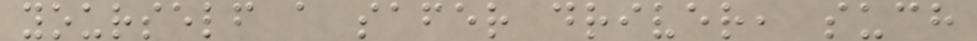yourself a safer driver, such
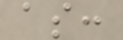as:
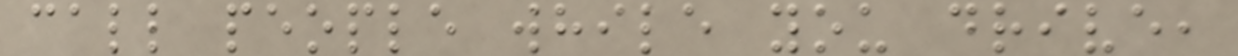call people while you drive,
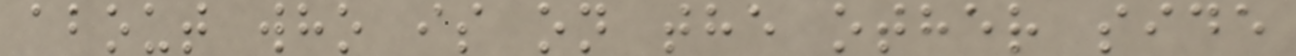about who is on the other side
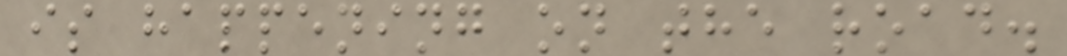is happening on the road.
